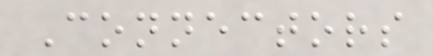Connectors
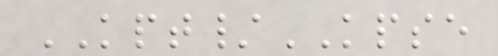KPT/KPSE
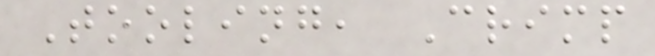Tooling, Crimp
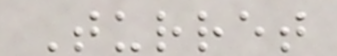Turret
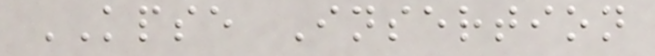KPSE Insertion
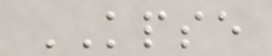KPSE
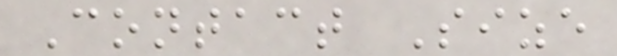Contact Size
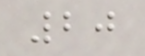20
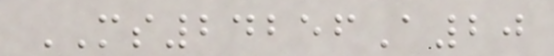MS24256A20
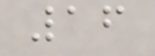16
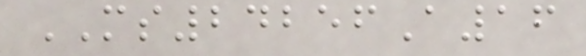MS24256A16
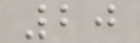20
